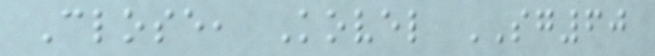Close, Kovel SG60
